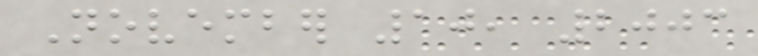November 10, 2003
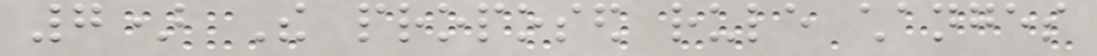7) The proposed rule changes
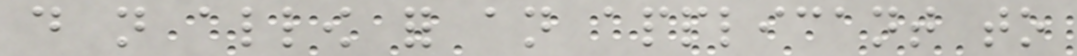do not allow for an applicant to
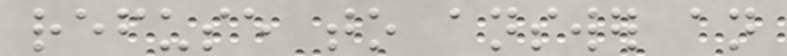refuse to answer an
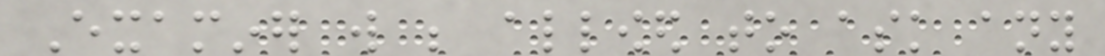Examiner will be allowed to ask any
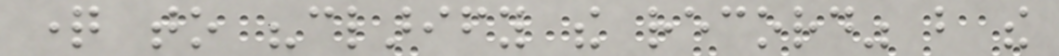question to "clarify the record" but the
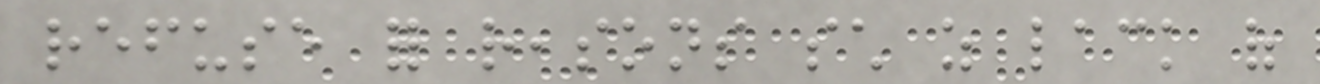refuse for reasons such as lack of
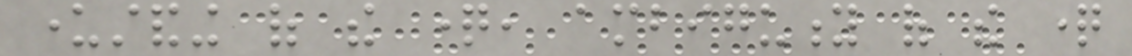understanding of the question, ambiguity of the question
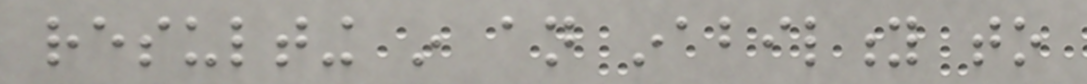resulting in an inability to
